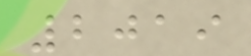2019
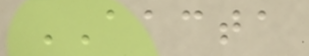AACTA
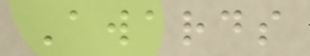Awards
